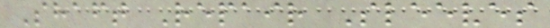Shaft Repair Sleeves
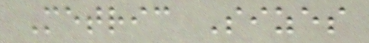Metric Sizes
